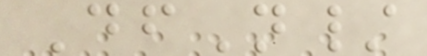DfN/
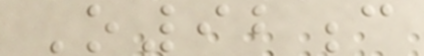O92c
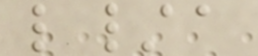l/a
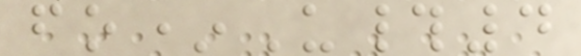fo*U#4
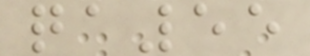qa55
